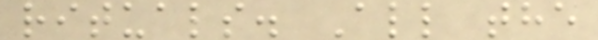rituals. All the
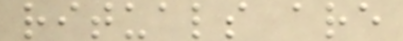rituals are
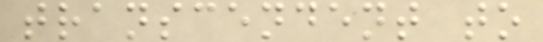transcendent to
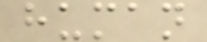human
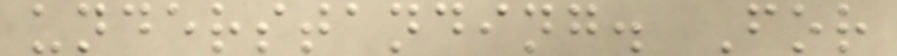understanding. For
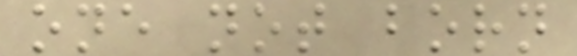one not born
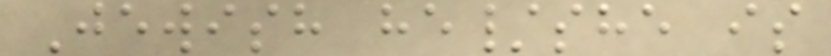Jewish he/she is
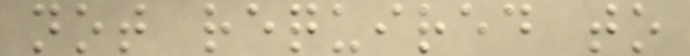not required to
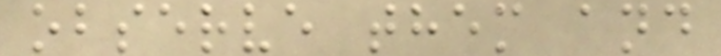observe them and
